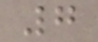7
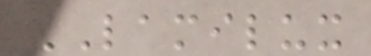LAMILUX
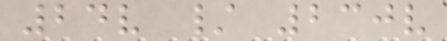24v / 230v
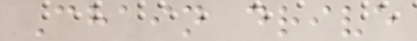Chain drive
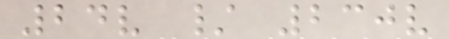24v / 230v
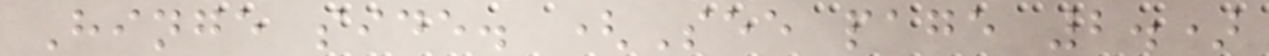Hinge side. (See page 2.)
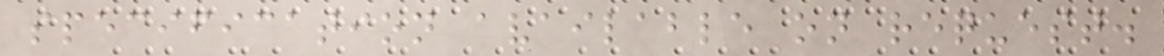specification available on request.
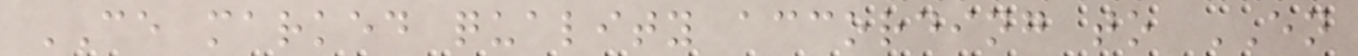CE marked quality according to EN
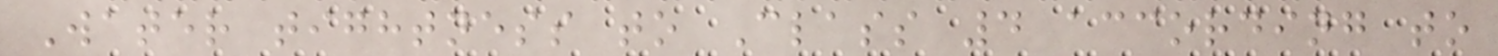Water tightness to Class 4 according to
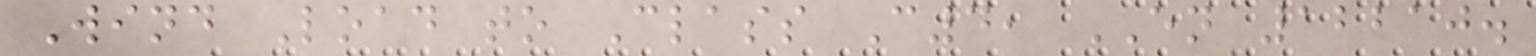Wind Load to Class C4, EN 12210.
